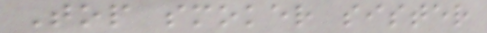Top smoker sister
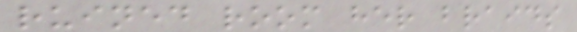ruined room her braids
